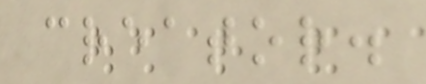creator.
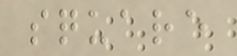square
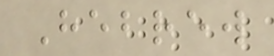Hebrew
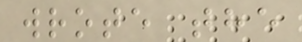wrote the
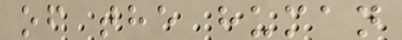of the human
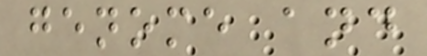genome and
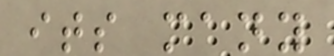its many
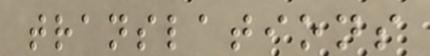translations
